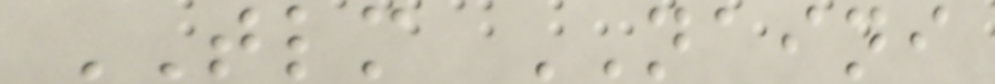TLM NAINI
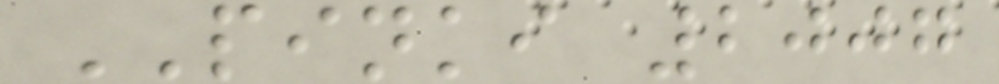PINKI 2007
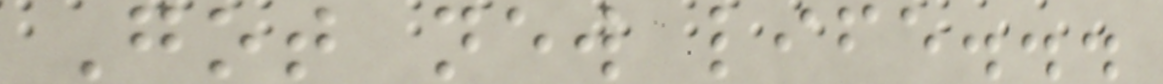Got new life...
